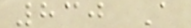830 A
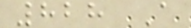828 A
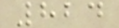824
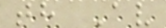th Av
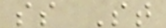ss St
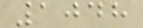1048
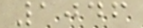1046
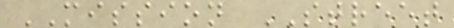MISSION STREET
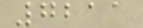7211
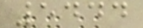5444
